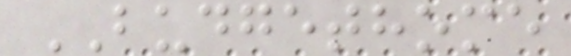BUDGETHOME
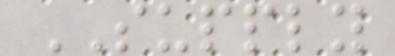SUPPLY
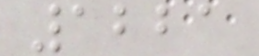1221
